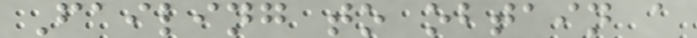Failing to obtain a
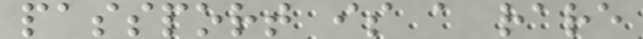passport is a rare
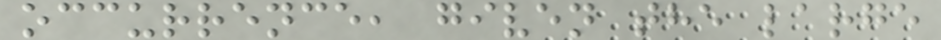occurrence, given the large
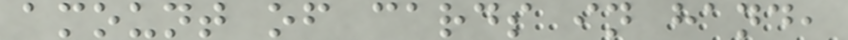amount of cards in hand,
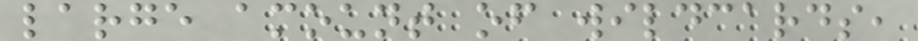large amount of wildcards,
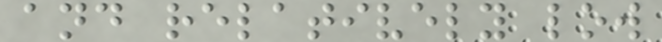and relatively low
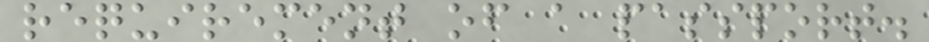requirement of a passport.
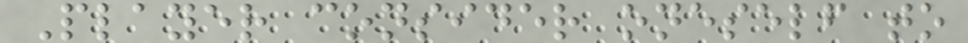Player consider oneself to
